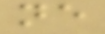ne
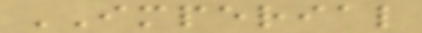IMPERIAL
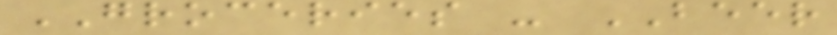GROCERIES - BEER
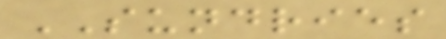SUNDRIES
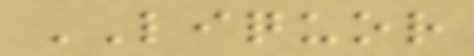LIQUOR
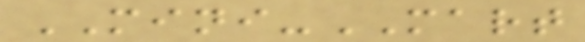MINI-MART
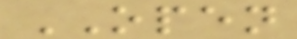OPEN
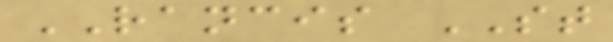RANCIS ST
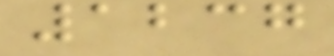1237
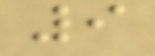9
